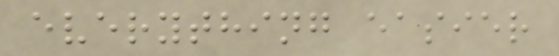everything easier
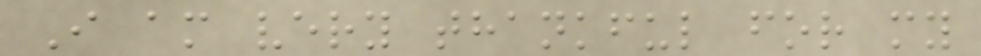I am very thankful for my
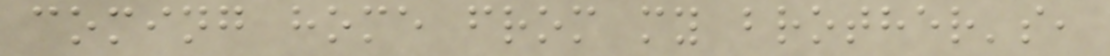coming home from my brother's,
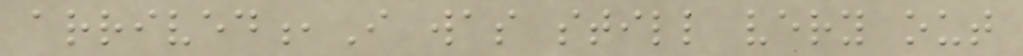arrived,I was still very out
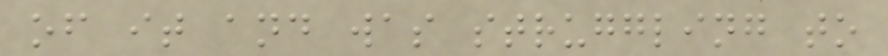of it and was struggling to
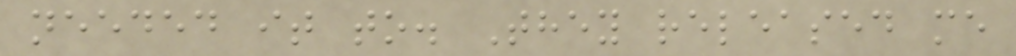needed it to. They released me
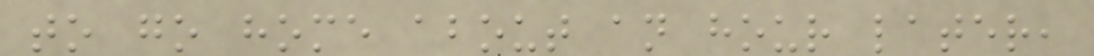to go home about an hour later,
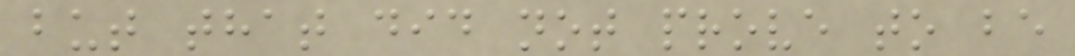but that did not prove to be
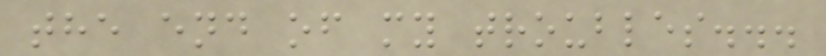the end of my troubles...
